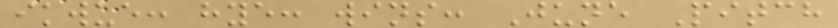ikwue: hye: wins: June Pitch
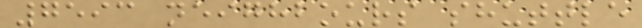7593 neighbours shuttle
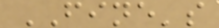FINE's
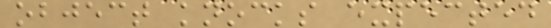object knocks expected
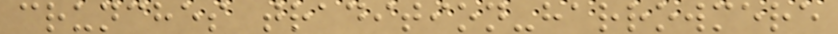crunches tradition-harrowmere
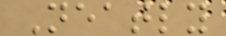Neatly
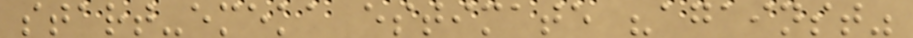start-emeka estimate "against"
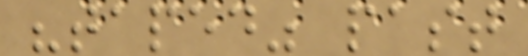"taped" past
